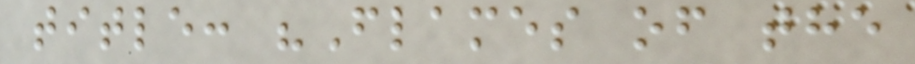title: "Flames of the
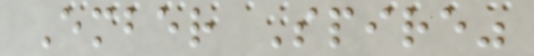Ember Spire"
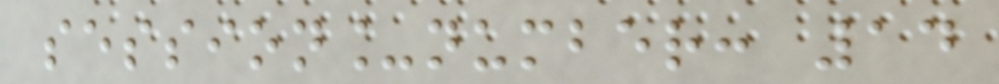session_number: 14
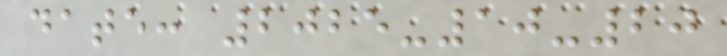date: 2025-10-20
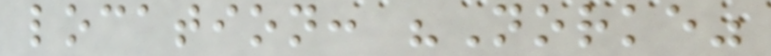location: "Norke"
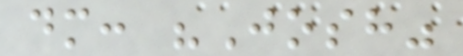dm: "Josh"
